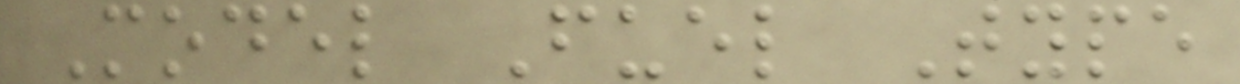Model Fuel Type
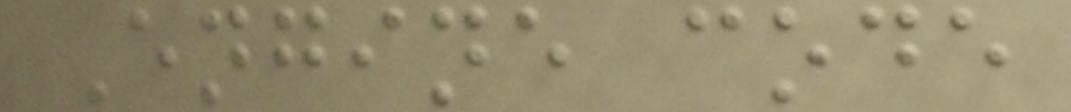Engine code
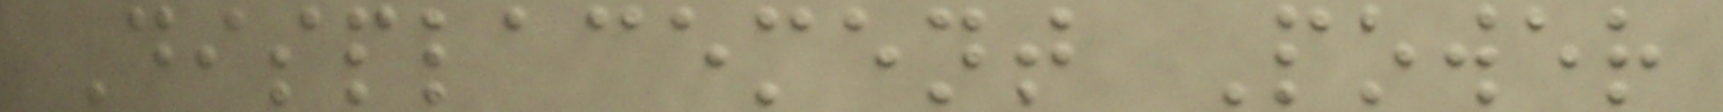Displacement Power
